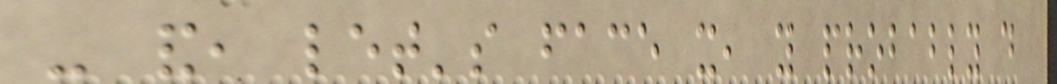- and, let's face it, you probably do
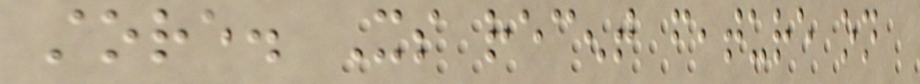store. Its recent feature on
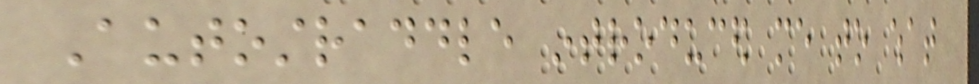Autostraddle introduced me to what
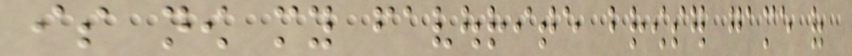is now my favourite browser game of
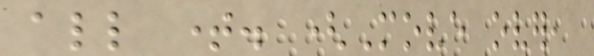all time. (Move over,
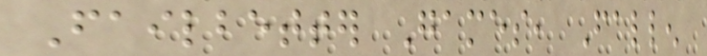Failbetter Games, Fallen
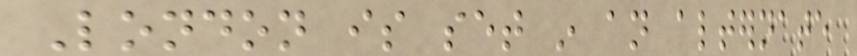London is set in an alternate
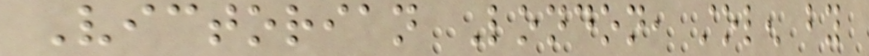Victorian London, stolen by
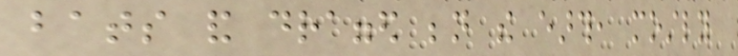bats and dragged beneath the earth, mostly
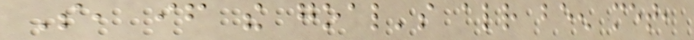So, if the goal's already been met,
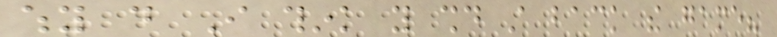why do I think you should still back the game?
